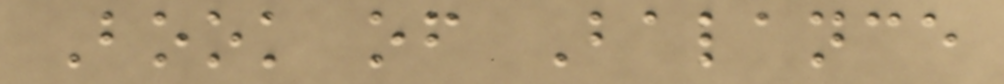Book of Balance
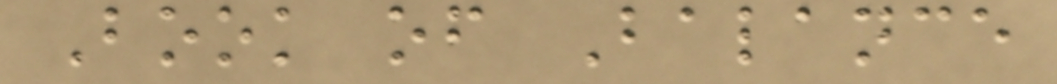Book of Balance
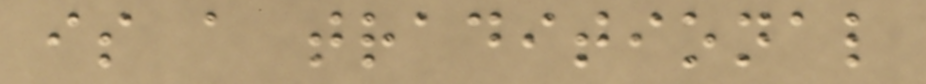is a traditional
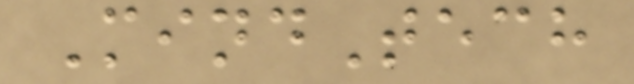MindTech
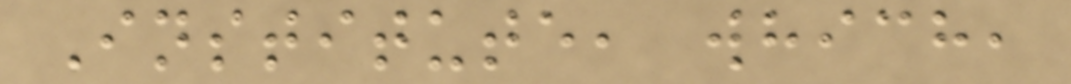Institute, which,
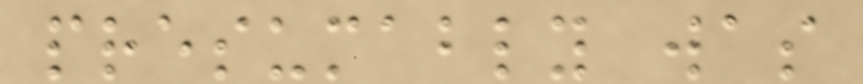presumably was
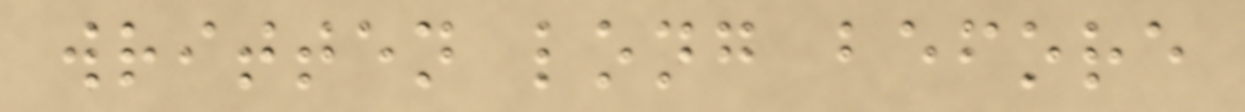written long before
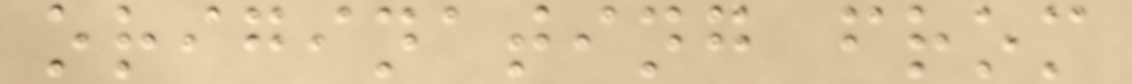originating from
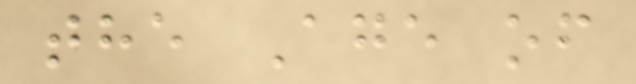the Age of
